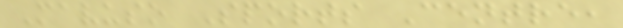Mavuso Sports Centre,
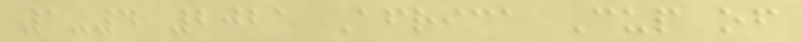1-4 2021 Africa Cup of
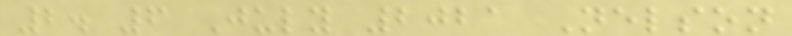2. 6 July 2021 Nelson
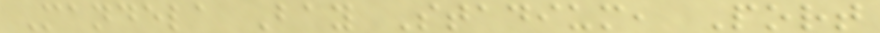Mandela Bay Stadium, Port
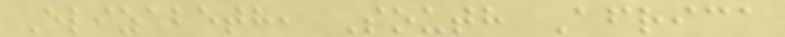Elizabeth, South Africa
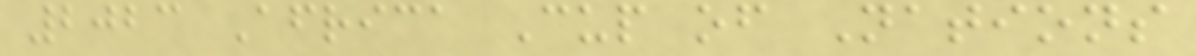2023 Africa Cup of Nations
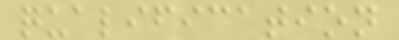qualification
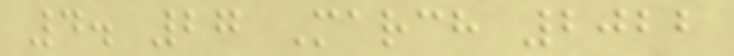4. 27 March 2022
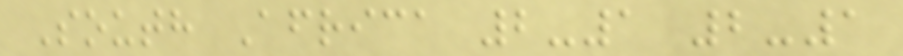South Africa 2-1 2-1
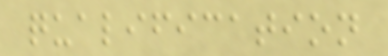qualification
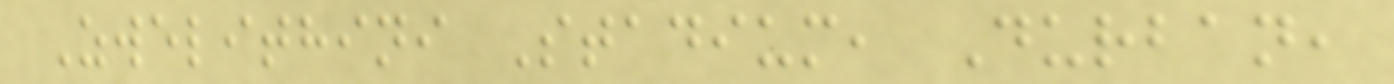Zwelithini Stadium, Durban,
